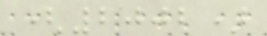(2002)
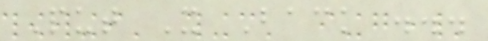Put It Back ...
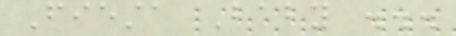Fiesta Baby ...
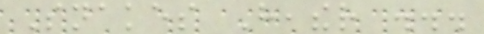Snakes Heather ...
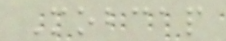Mobcap
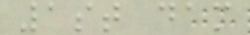1st dam
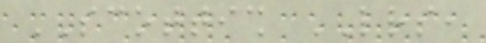SCOTTISH LETTERS,
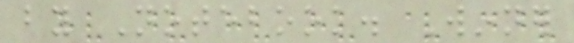by Notebook. Winner
